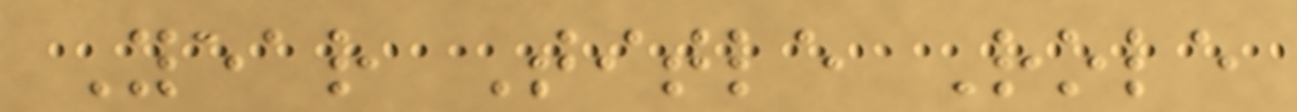Year Title Role
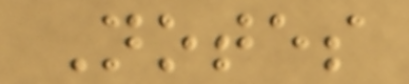Notes
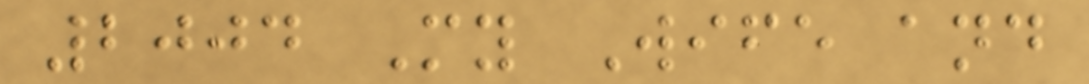2004 My Wife and
